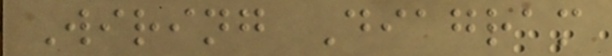Wiring Diagram
